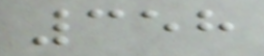358
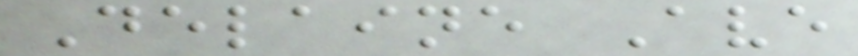Delaine Ave
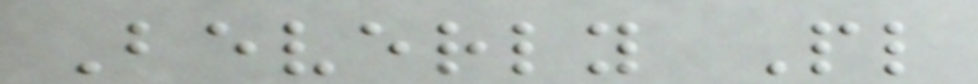Beverly Pl
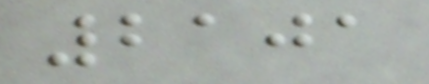2101
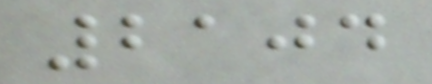2104
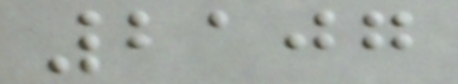2107
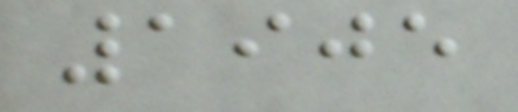1905
